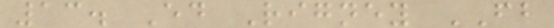13. Ed Rigney FB
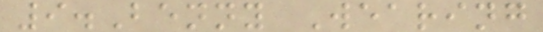9.Benny Wearing
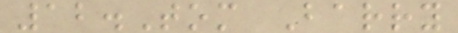12.Tom Barry
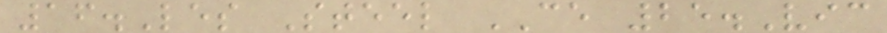16.Les Steel CE 25.Vic
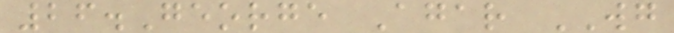26.George Agar WG
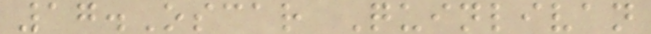17.Oscar Quinlivan
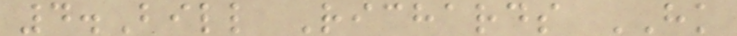4.Bill Richards HK
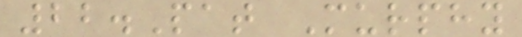22.Pat Murphy
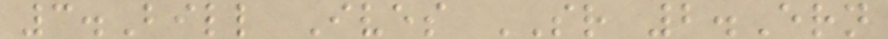3.Bill Ives SR 2.Ern
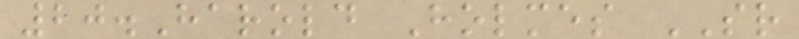20.Harold Holmes SR
